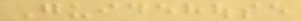Guidehouse
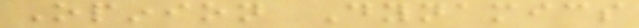Opinion Dynamics
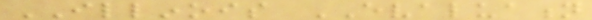ILLINOIS EVALUATION
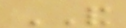AND
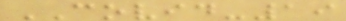COVID-19
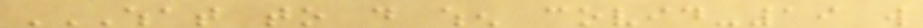WHAT TO DO WHEN COVID-19 WILL
